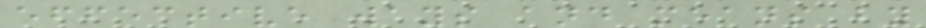effective ways and means by
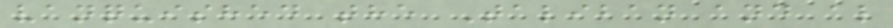vanquished the Taliban and al
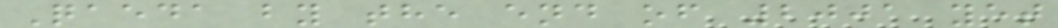Qaeda by the end of 2001 yet
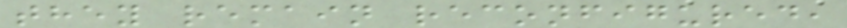they remain reconfigured,
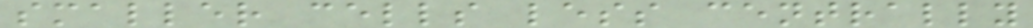smaller cells less centrally
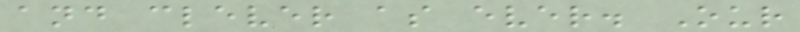and clever as ever. Our
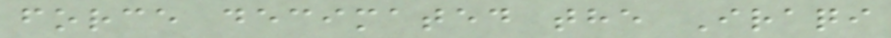force decimated the Iraqi
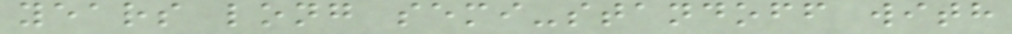years long semi-standoff with
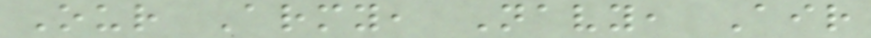Our Army, Navy, Air
